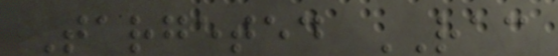Targeted RAC
